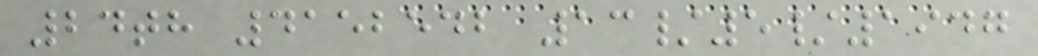24th 4152542 13/5/1947
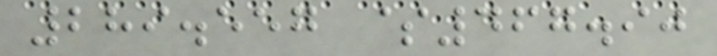289.557 $467.90
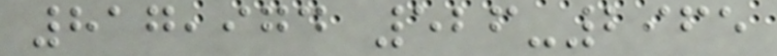817,974 526-2965
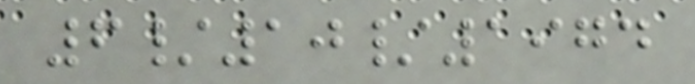6/10/1974
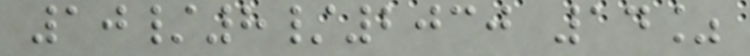10/8/2030 14%
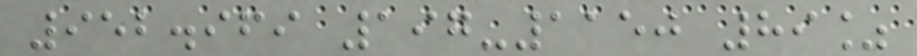952.969 197-1150 89%
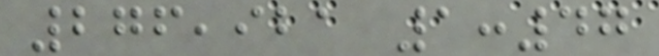276,921 1:47
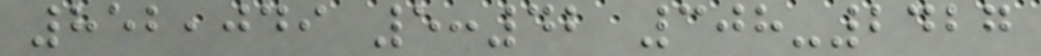852,049 5:42 308-2427
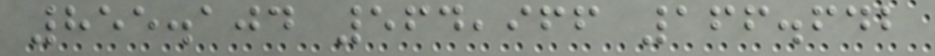855.104 564,966 166.642
